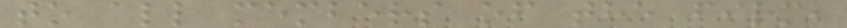to all members of the firm,
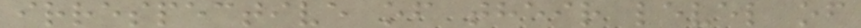irrespective of their level of
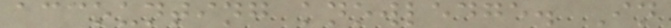accounting knowledge. In
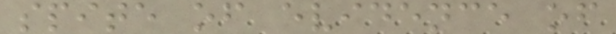spite of evidence of
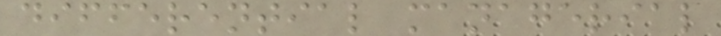differential managerial
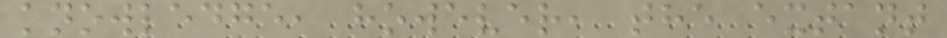knowledge, however, the extant
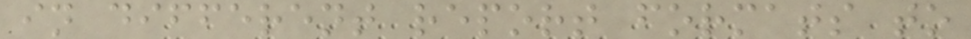in different report formats to
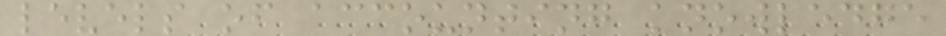levels of accounting knowledge
